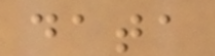data
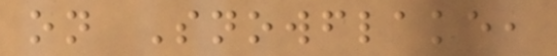on Snowflake,
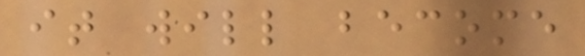it will become
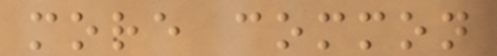more common
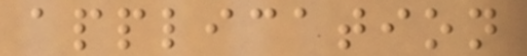application
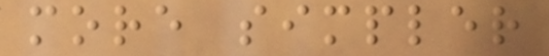more simpler
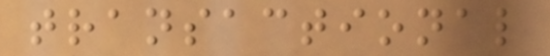transactional
